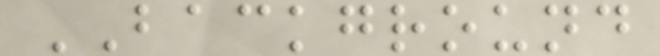BACKGROUND
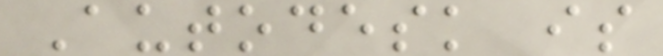Autodesk is
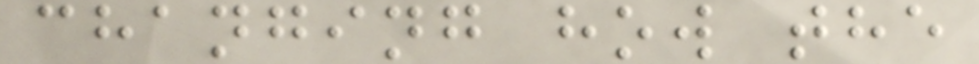changing how the
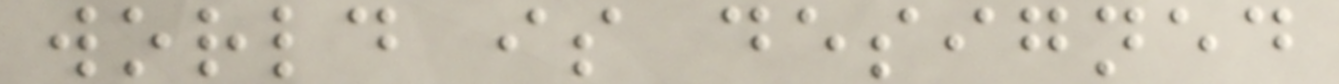world is designed
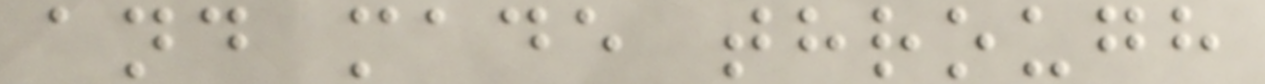and made through
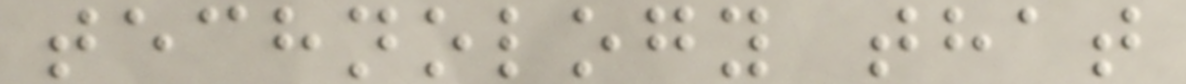technology that
